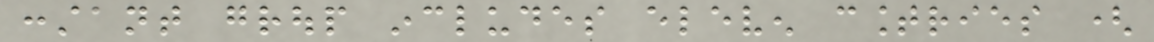constant group includes eleven countries (
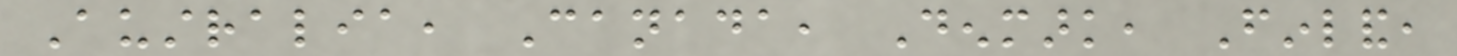Australia, Canada, Denmark, Finland,
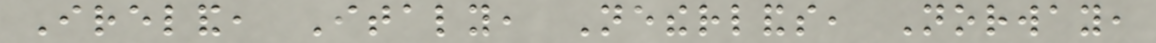Ireland, Italy, Netherlands, Norway,
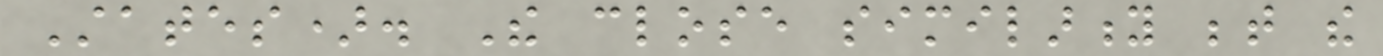States). The close similarity between the
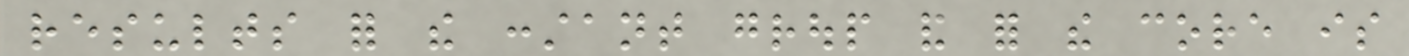results for the constant group and for the core is
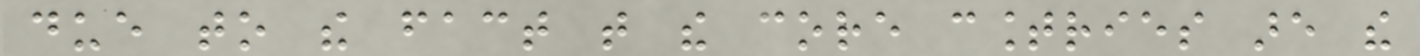due to the fact that the core countries are the
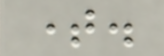time.
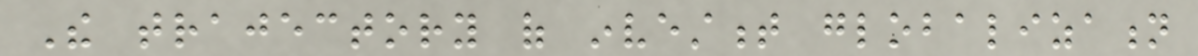The trajectory of investment globalization
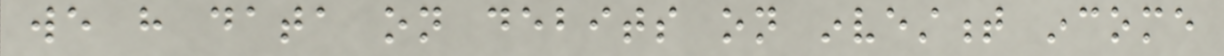we have data on debits on investment income
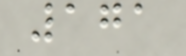171
